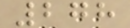278
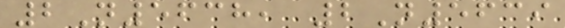2N5638, 2N5639
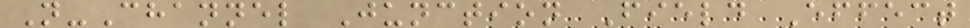N-Channel Junction Field Effect
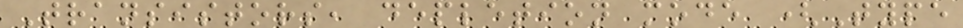Transistors, depletion mode (Type
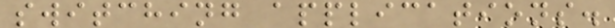switching applications.
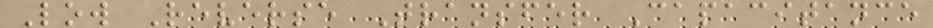Low Reverse Transfer Capacitance
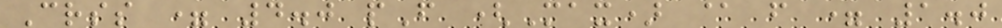Crss = 4.0 pF (Max) @ f = 1.0
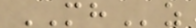MHz
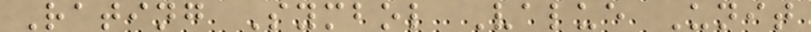Rating Symbol Value Unit
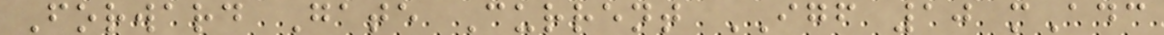Forward Gate Current IGF 10 mAdc
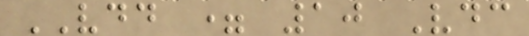VDD = 10 Vdc
